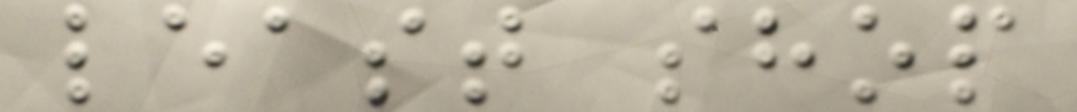least shop
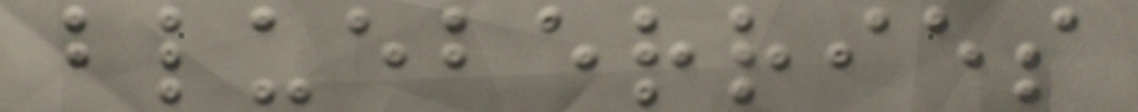blueberries
